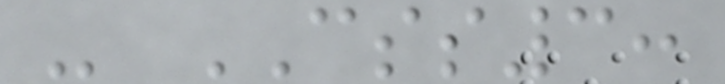- CSS3:
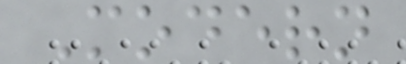Modern
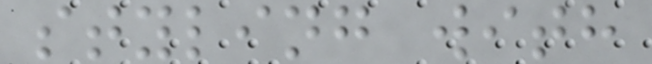styling with
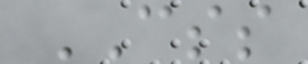CSS
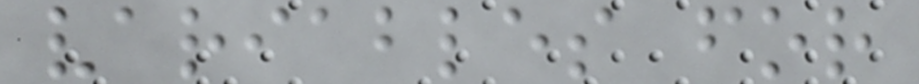variables for
